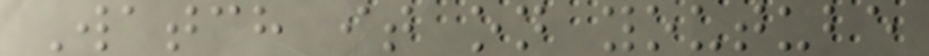Watch it on youtube
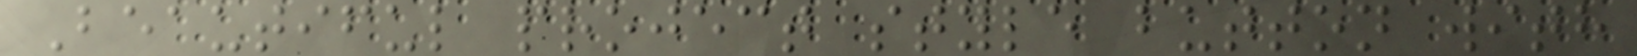Beautiful project style button with
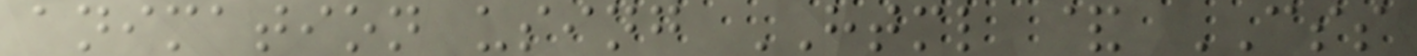animation using HTML & CSS
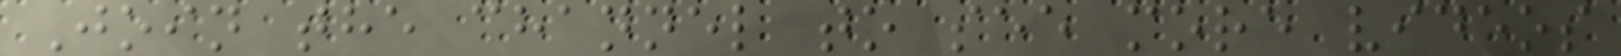Join the channel to see more videos
